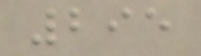295
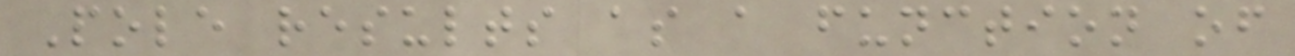Pole results as a function of
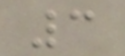3
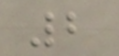2
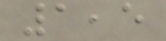1,5
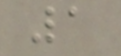1
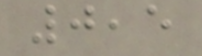0,5
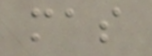mas
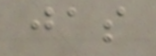jas
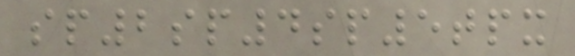sp2sp4sp5tpx
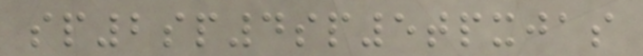sp2sp4sp5tpxjas
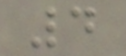4
